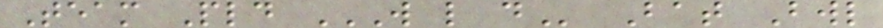Team Pld W L D Bat Bwl
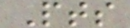Pts
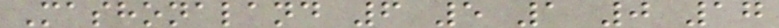Mashonaland 6 5 1 0 17
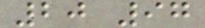20 97
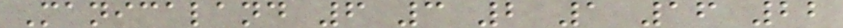Manicaland 6 3 2 1 16 22
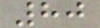80
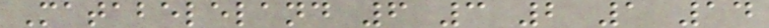Matabeleland 6 3 2 1 14
